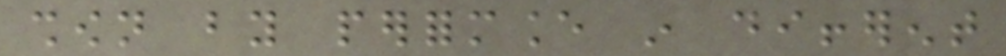shown by performance in different
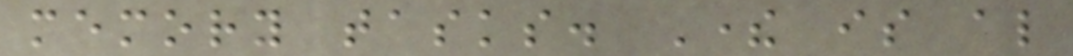memory tasks. There is also
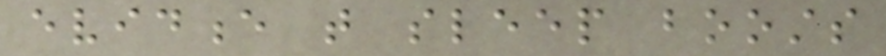evidence that sleep boosts
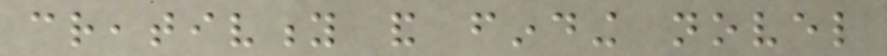creativity and finding novel
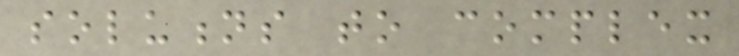solutions to complex
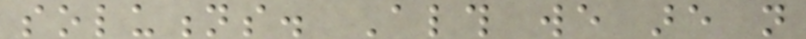solutions. Although we are not
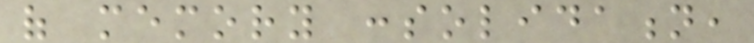of memory consolidation,
